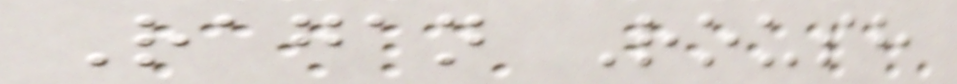Ragan Roush
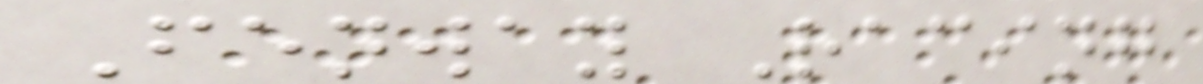Fenway Racing
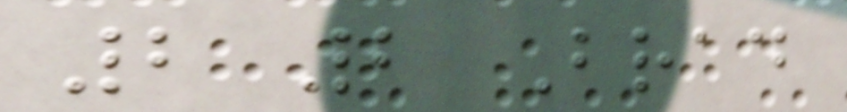2 2 Brad
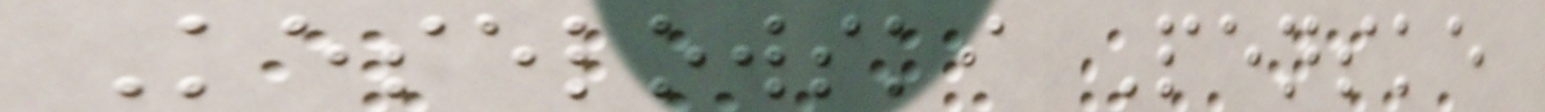Keselowski Penske
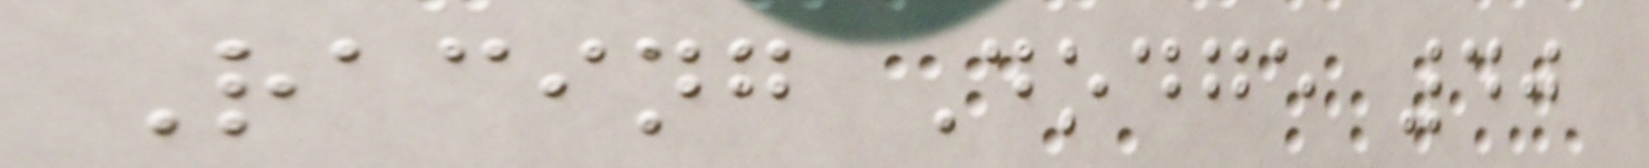Racing Dodge 40
